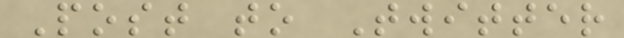Post to Twitter
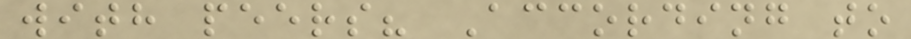with peers? According to
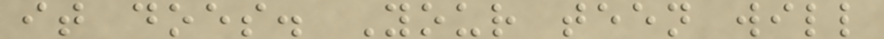it does. Your teen will
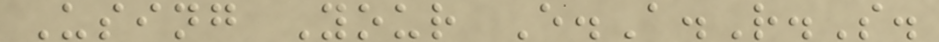Using Your E.A.R.S.
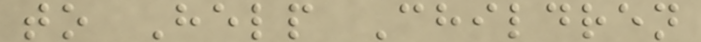to Help Children
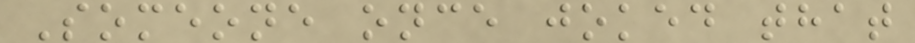Someone once joked that
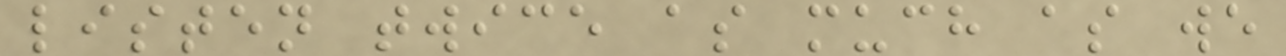listen twice as much as we
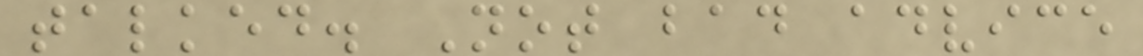talked. Not bad advice
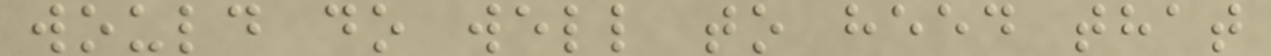would do well to heed that
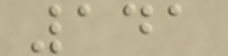141
